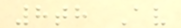8th Av
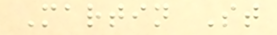Martin St
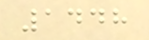1448
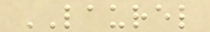LAUREL
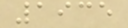1935
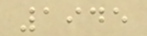1945
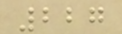227
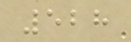528
